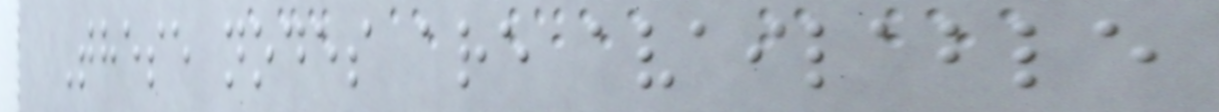These nodes are available
